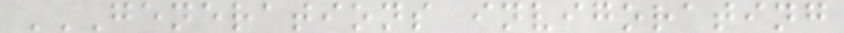GENERATIONS INVIGORATING
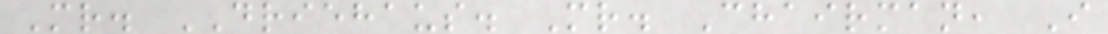Mr. DRIEHAUS. Mr. Chairman, I
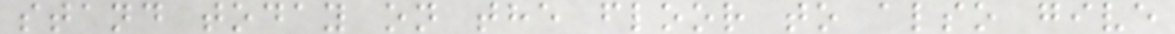stand today on the floor to also give
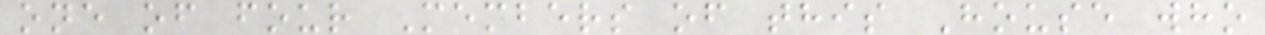one of four Members of this House who
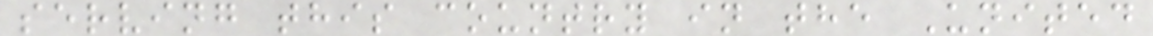serving this country in the United
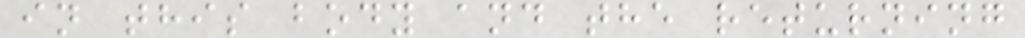in this body and the returning
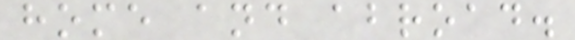home and abroad.
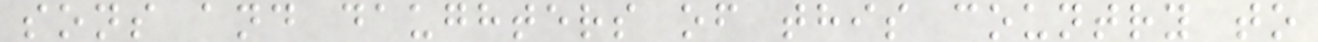sons and daughters of this country to
